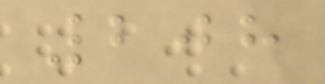208
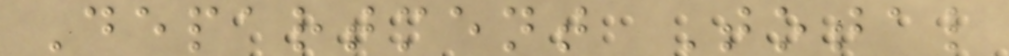Department Total
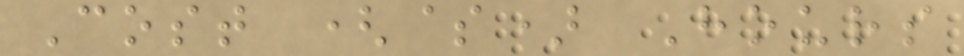Cost ($) Hours
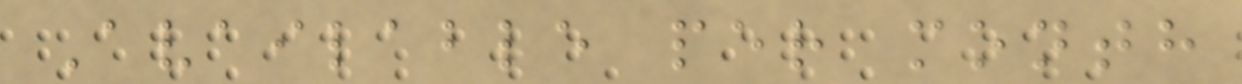Available per month
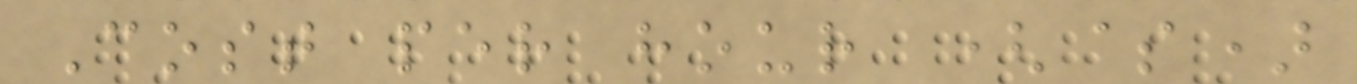Cost per hour ($)
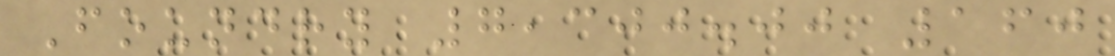Foundry 7,300.00 160
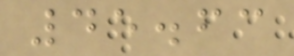45.63
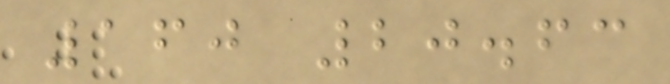160 20.63
